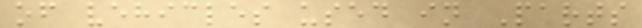of vehicles used in Parts
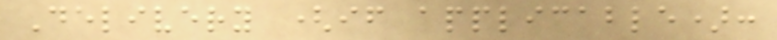Delivery (if applicable):
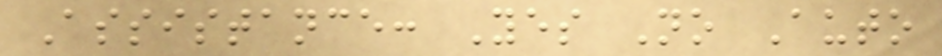Assistance: Yes No Auto
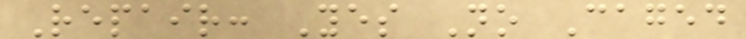Repair: Yes No Caged
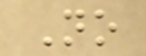No
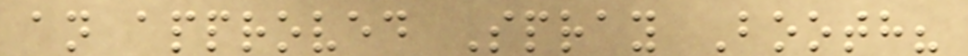an approved Spray Booth?
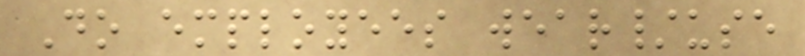Do employees wear/use
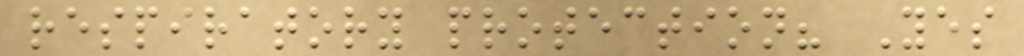respiratory protection? Yes
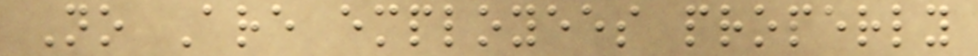No Are employees properly
